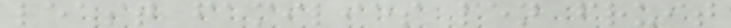least families pen fruit
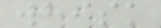whisk
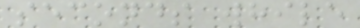seconds while
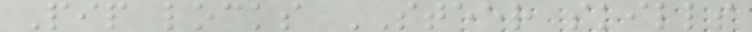Pip locks STEER skills
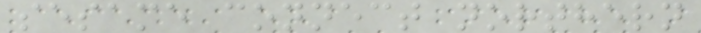sesame connect northern
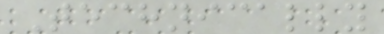Technically
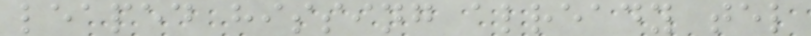leaped hissing already tel
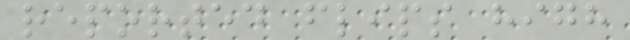reported flips high
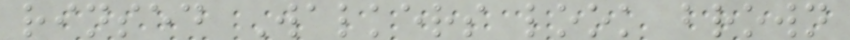rinsed Walkers look brown
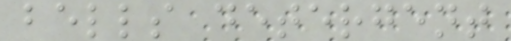bells detergent
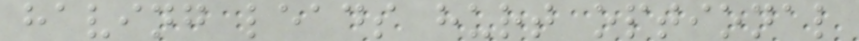having leads hurt optional
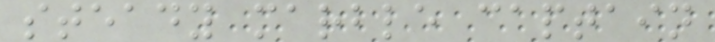steady marble captain
